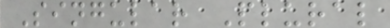Singular Plural
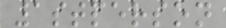1stperson
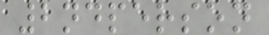2ndperson
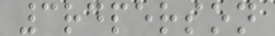3rdperson
